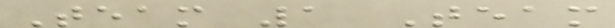Team 1 Team
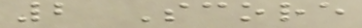2 Score
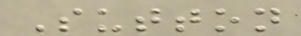Sutton
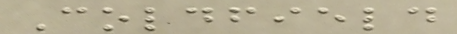Coldfield
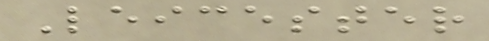Leicester
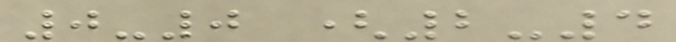0-0 (2-4
